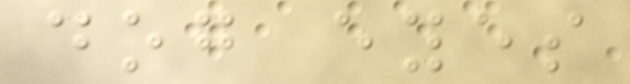dog eyes
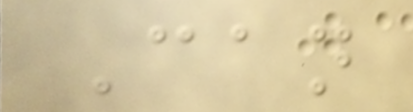Can
